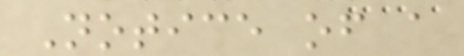Notice of a
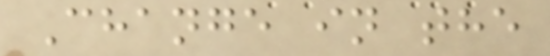Change in the
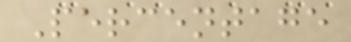Percentage
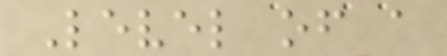Level of a
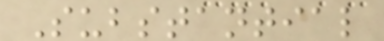Substantial
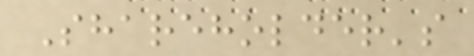Shareholder's
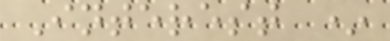Interest *
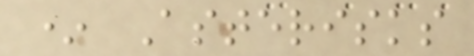* Asterisks
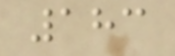183
